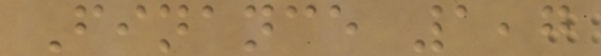Finance 1,7
